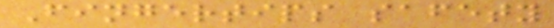Fingertips safety
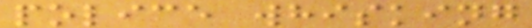police whisking
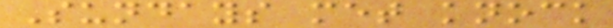Sundays met knock
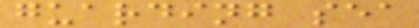guarding sea
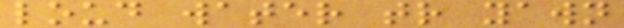loud water tr yawn
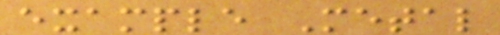example Metal
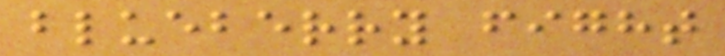blueberry fight
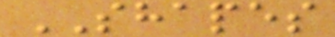SHAPES
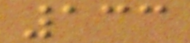133
